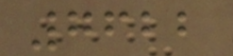7622
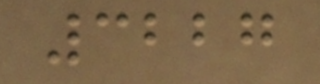3227
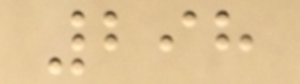298
